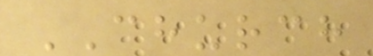CHURCH
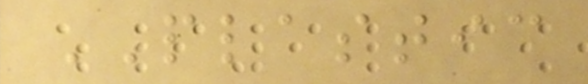PLASTIC
